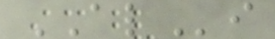ALi
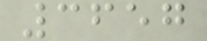3657
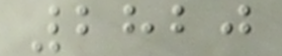2820
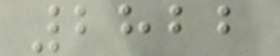2822
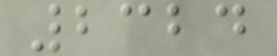2324
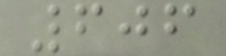606
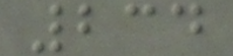234
